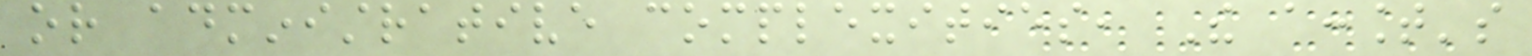or administrative complexities, The account's
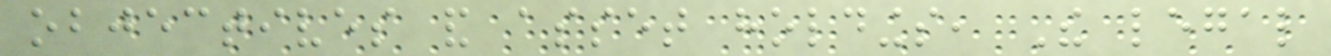objectives and asset holdings, The legal
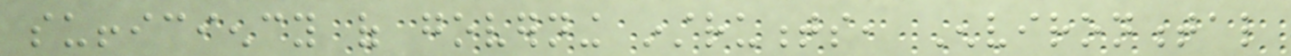sufficiency of governing instruments, Environmental
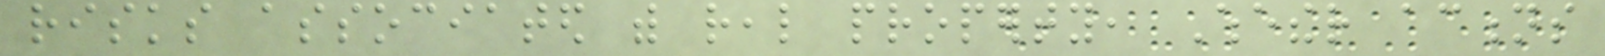risks associated with real property, Whether actions
